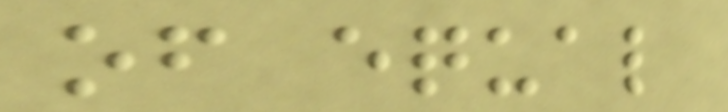of equal
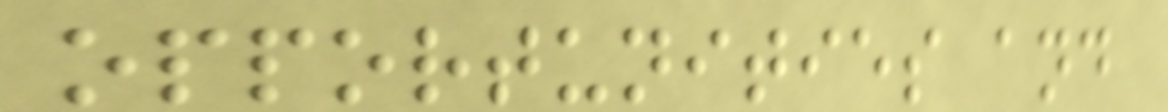opportunities and
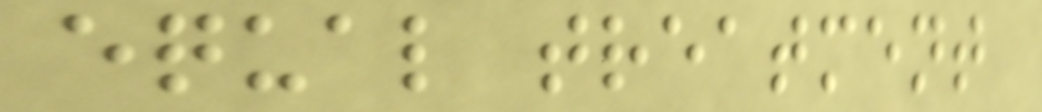equal treatment
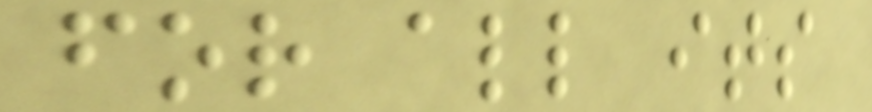for all its
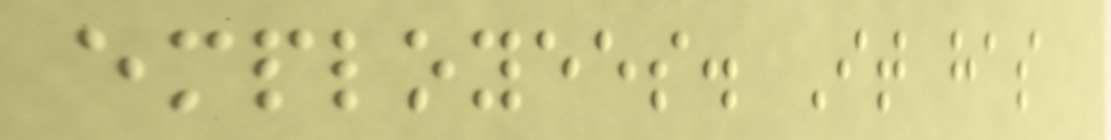employees. It has
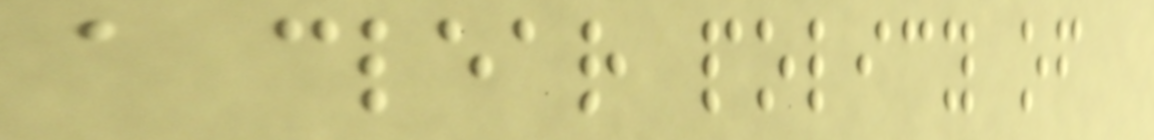a clear policy of
